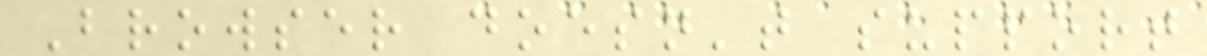Browser doesn't support
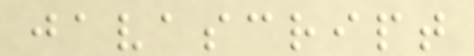javascript
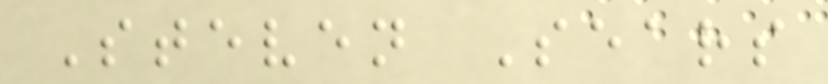Steven Sears
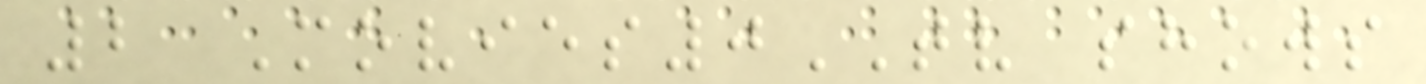2 Movies0TV shows
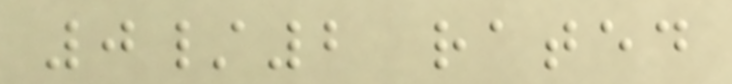0/2 rated
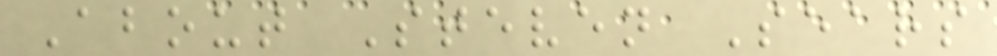About Steven Sears
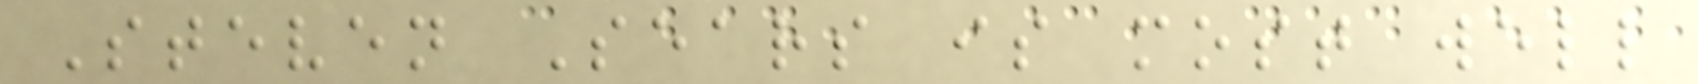Steven Sears is most well
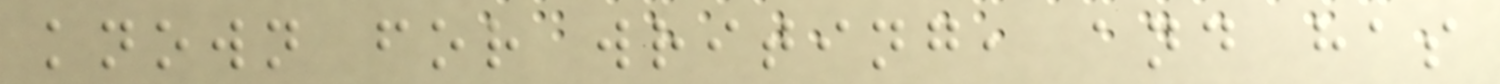known for writing, and has
